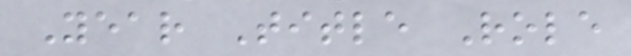Year Title Role
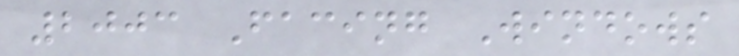2003 Facing Windows
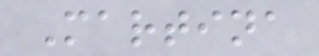Martina
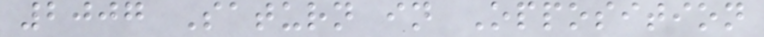2007 Saturn in Opposition
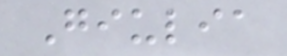Giulia
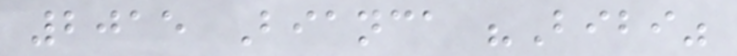2015 Bianca "Bibi"
